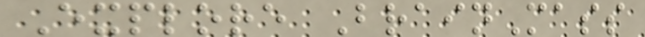Explore BrainMass
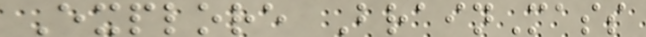Explore BrainMass
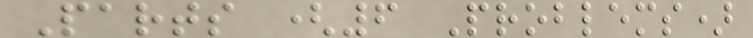Parts (6 Problems)
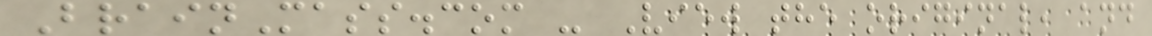BrainMass.com - View the original, and
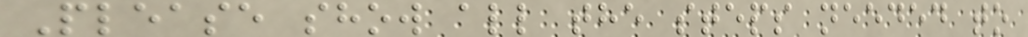Please show all the steps needed to
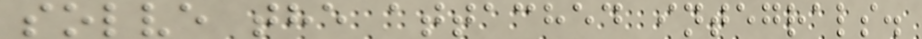solve the attached integrals.
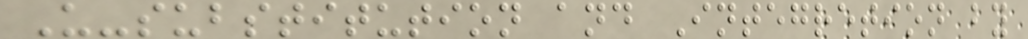U-substitution and Integretion by
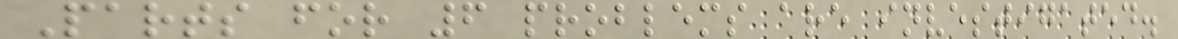Parts for 6 problems are investigated.
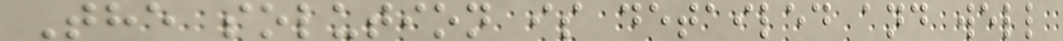The solution is detailed and well
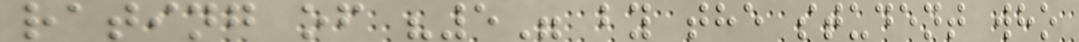rating of "5" by the student who
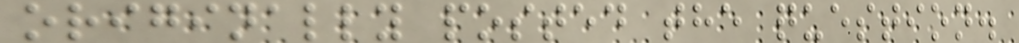originally posted the question.
